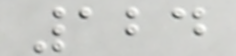124
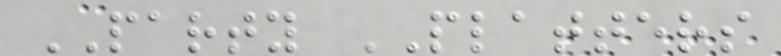PARTY PLATTERS
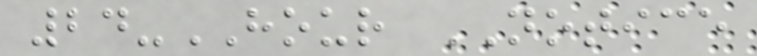24-HOUR NOTICE
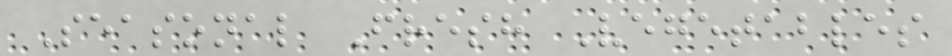Seasonal Fresh Vegetables
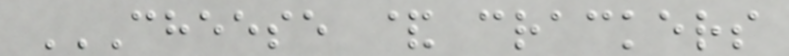CHEESE & CRACKERS
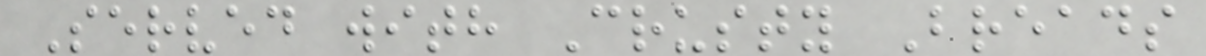Served with Crusty Breads
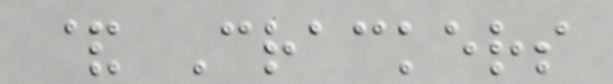& Crackers
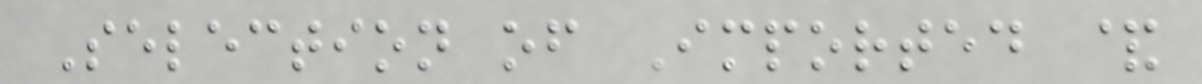Selection of Imported &
